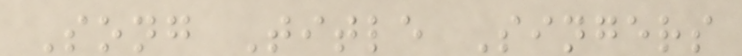Song Title Singers
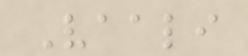Vaali
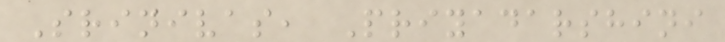Srinivas, Priyadarshini
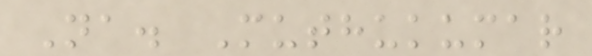Na. Muthukumar
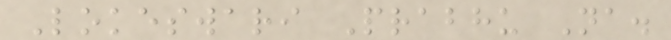Lokeswari Prabhu Na.
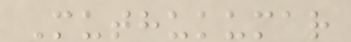Muthukumar
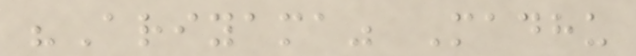"Ariyama" Madhu
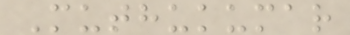Muthukumar
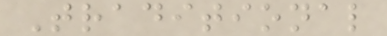Traditional
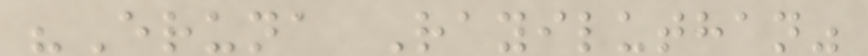"Eruna Rayiluthan"
